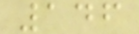146
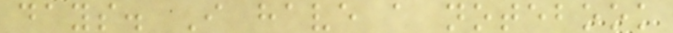days. I have a notebook
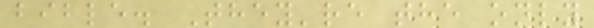bible. They're the only
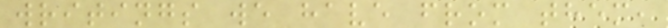writings we have from them,
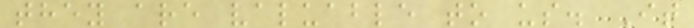they are valuable to us. It
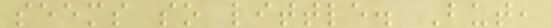seems so little. But,
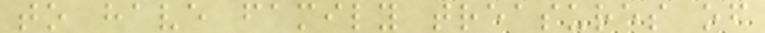to have family treasures of
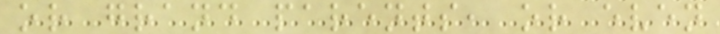or grand parents, or even
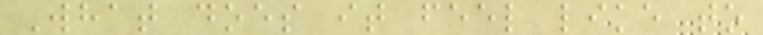What does it feel like to
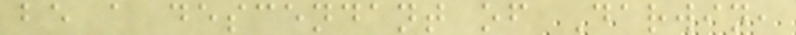be a descendant of Darwin,
